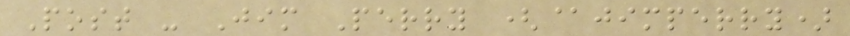Post - Jim Perry (@jimperry)
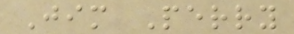Jim Perry
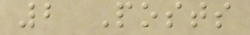2 Posts
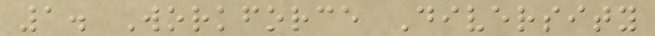1. Workforce Diversity
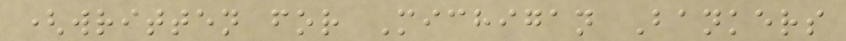(written for Michigan Bankers
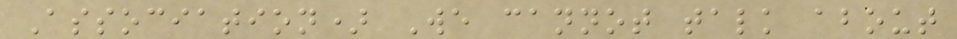Association) We cannot talk about
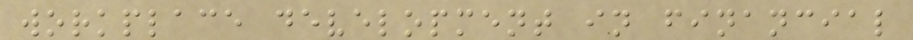workplace development in financial
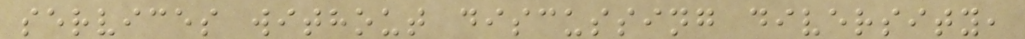services without discussing diversity,
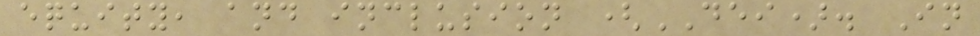equity, and inclusion (DEI). In
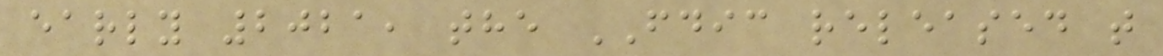early 2021, the FDIC released t
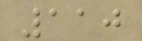110
